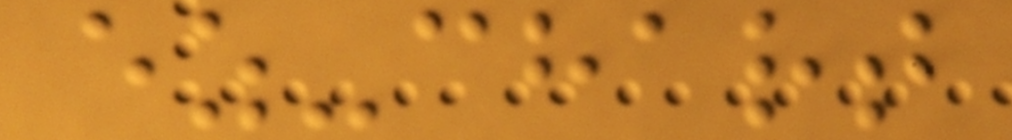ez-chart
